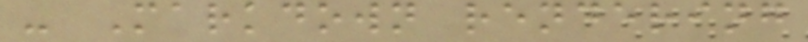- Markdown rendering
